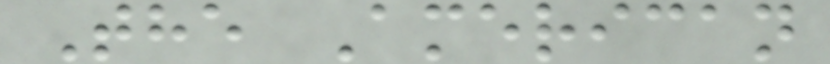The American
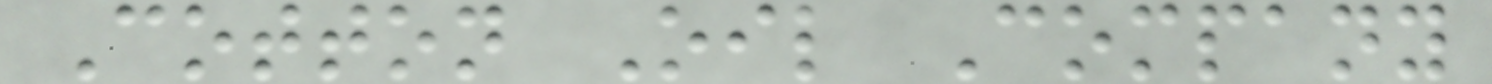Cotton Oil Company
